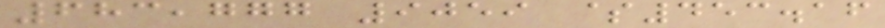683,777 9059 $453.16
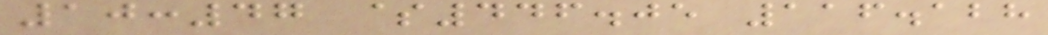10:47 $446.05 116.128
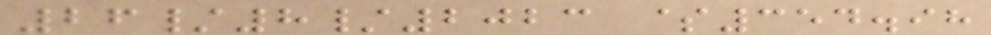26/8/2023 $354.98
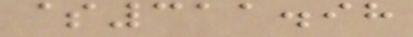$311.98
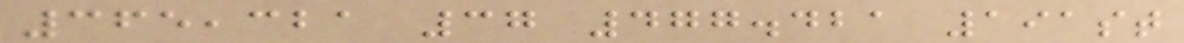365,321 37 477.421 191st
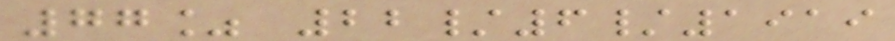77% 22/6/1919
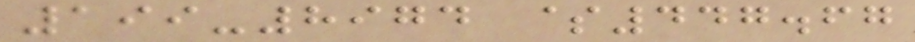199-8974 $447.67
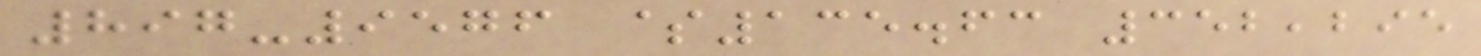897-9576 $135.63 352,295
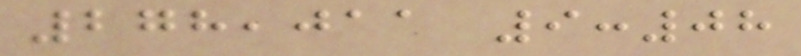278,011 9:08
